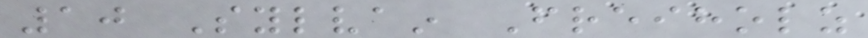10 Sylvain Freiholz
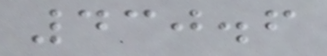430.6
